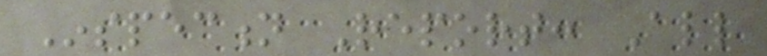Inspection Report: All
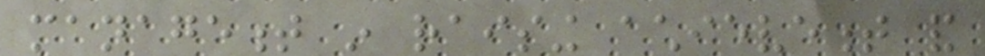management in raising achievement and
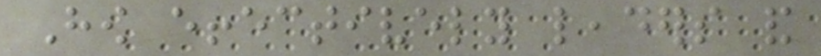How effectively leaders and
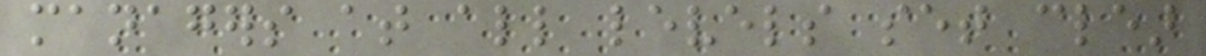managers at all levels set clear
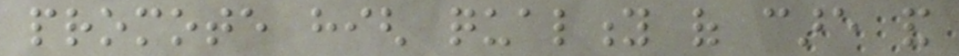promote high quality of care and
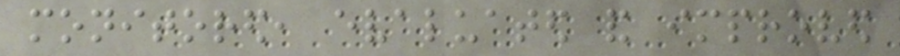monitored, evaluated and improved
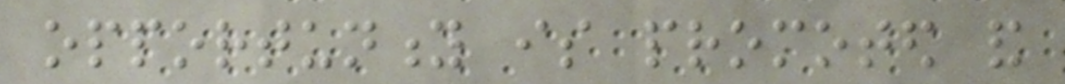opportunity is promoted and
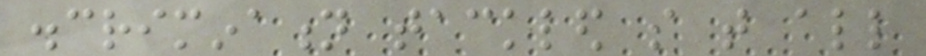discrimination tackled so that all
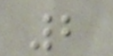2
